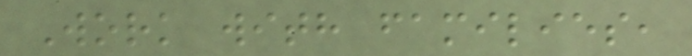Work with families,
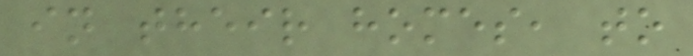in their homes, to
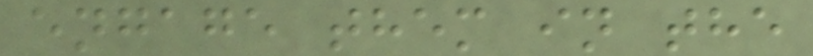engage them in the
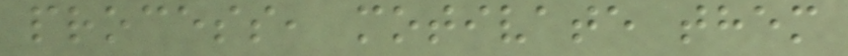process, motivate them
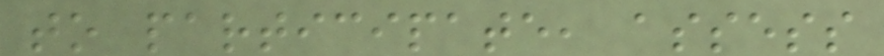to participate, assess
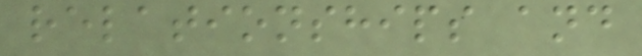relationships and
